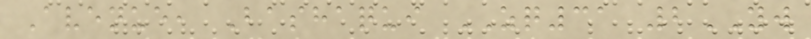Avenue, Bashaqui ZQ31 2YW
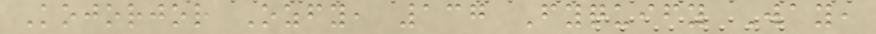Kojorjor Ozfy, 137 Fyquify Way,
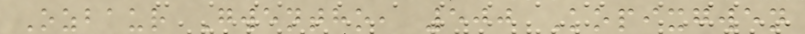Ozbaur Gwentho, 500 Kopixgwen
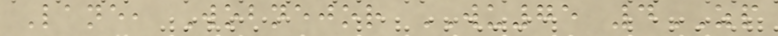Lane, Wobnejor WU75 4ZP
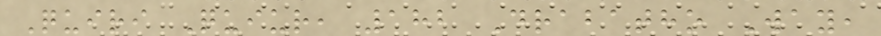Quiri Quiur, 182 Drabatho Way,
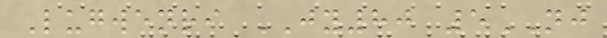Lugwenri JY80 5NJ
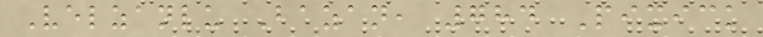Velzanlu Bazan, 784 Pixick
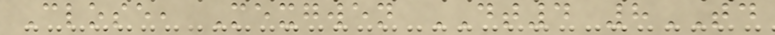Close, Mexgwen DT4 8TD
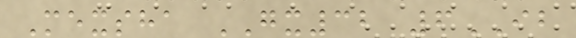Mexsha GX32 6IB
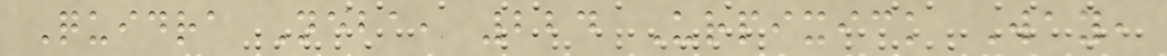Quidra Neba, 224 Urpixick Way,
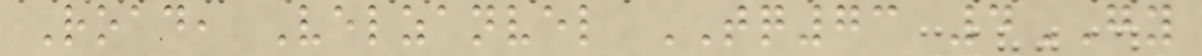Road, Velzanvel TQ73 4GY
